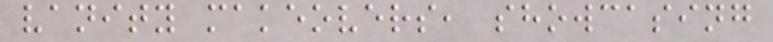vanity makeovers, showcasing
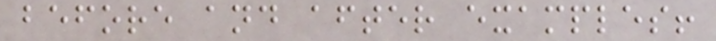before and after examples!
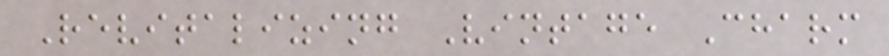Revitalizing Vintage Charm
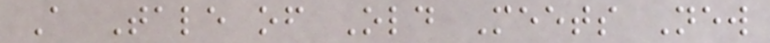A Tale of Old Meets New
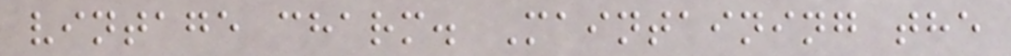vintage charm. Maintaining the
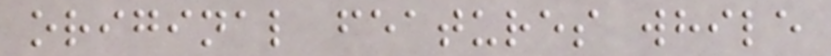original features while
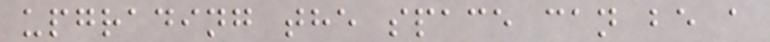upgrading the space can be a
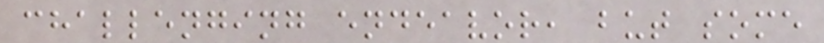challenging endeavor, but some
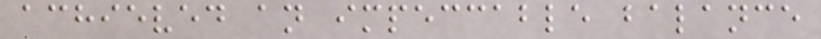achieved an impeccable balance
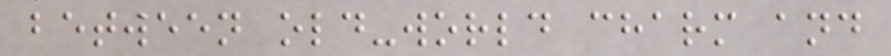between old-world charm and
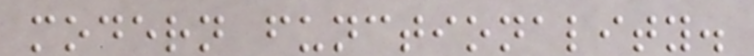modern functionality.
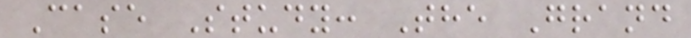Case Study: The Grand
